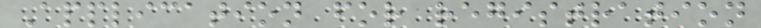Application for registration
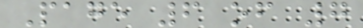Page 6 of 7
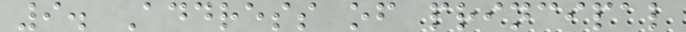9. Address of principal
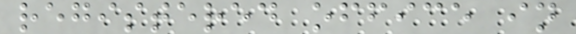registered office in
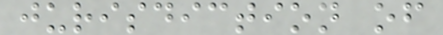jurisdiction of
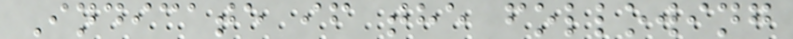Indicate if the following
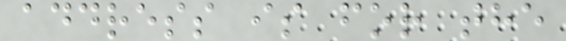address is for the
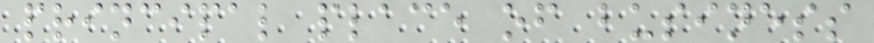principal place of business
